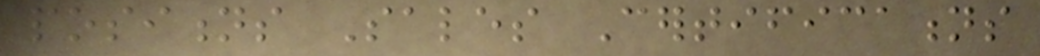positions Sales Certifications
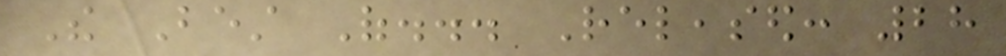The Best Of... Released: 28
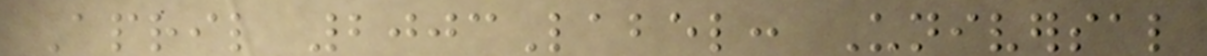April 2003Label: Universal
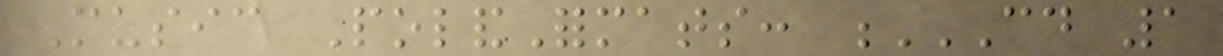Music PolandFormats: CD 1
